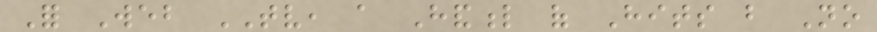For Web TV, a Handful of Hits but No
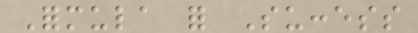Formula for Success
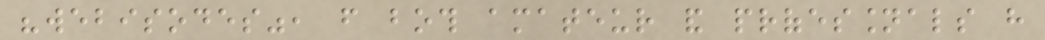"webisodes", from both amateur and professionals have
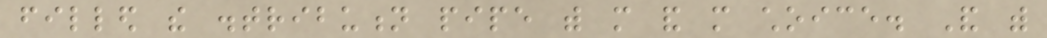filled the distribution pipe with more and more choice. And with
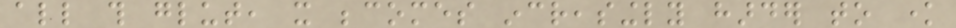all this glut, it becomes increasingly harder to know
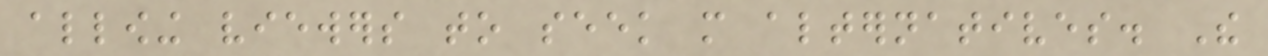allowing viewers to seek more alternatives. The
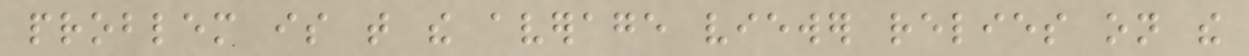problem is that the average viewer relies on the
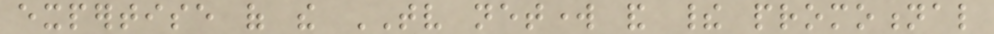expertise of the TV network and their promotional
